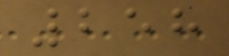258
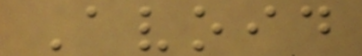Avoid
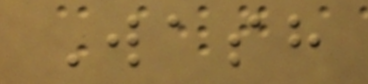Wash
